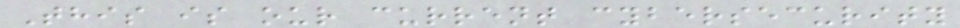This is our current cybersecurity
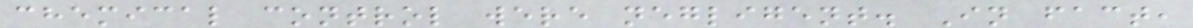chemical control were negligent. In fact,
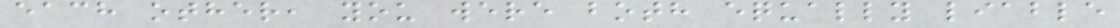each other, you were both equally liable
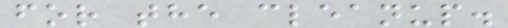for the cleanup.
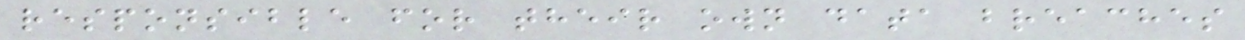responsible for their own data breaches
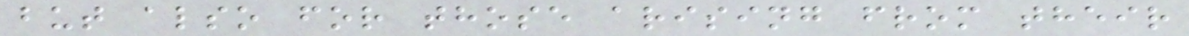but also for those arising from their
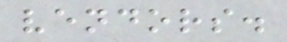vendors.
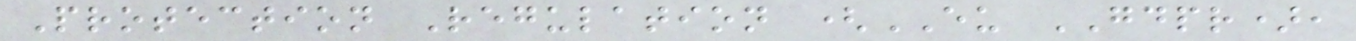Protection Regulation (EU GDPR),
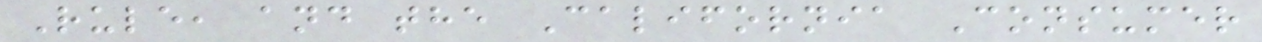Rule, and the California Consumer
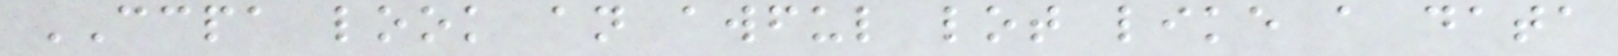CCPA look an awful lot like a data
